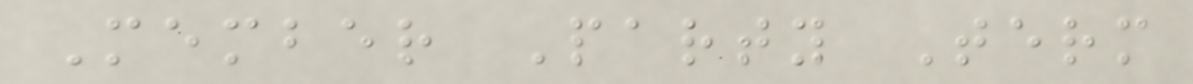Member Party Term
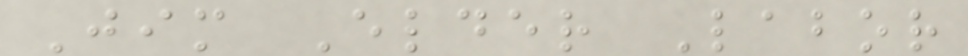Jim Elder Labor
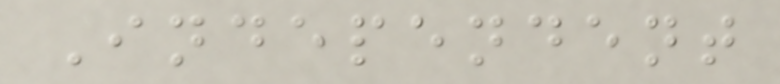Independent
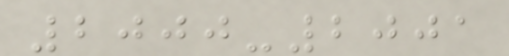2000-2001
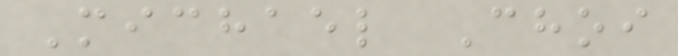Michael Choi
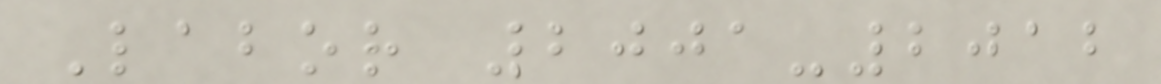Labor 2001-2012
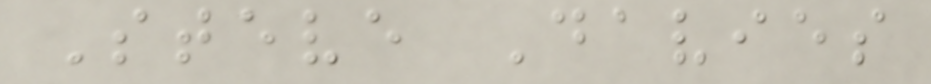Steve Davies
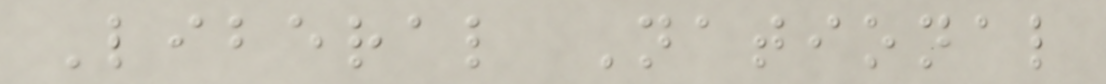Liberal National
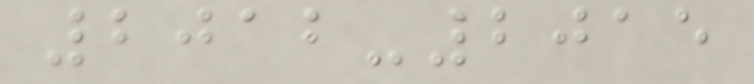2012-2015
